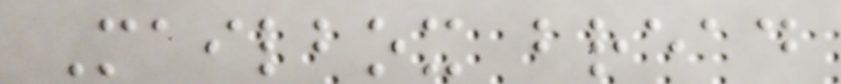Mailbox bread
